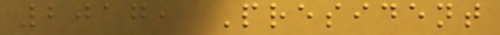2017, President
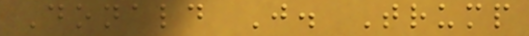Donald J. Trump
